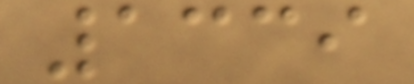1339
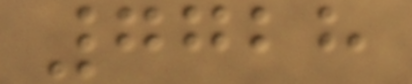7728
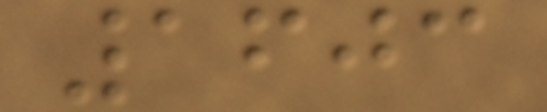1603
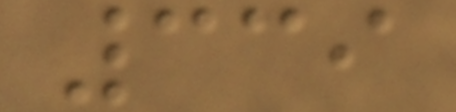339
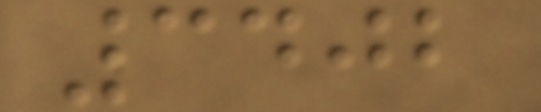3402
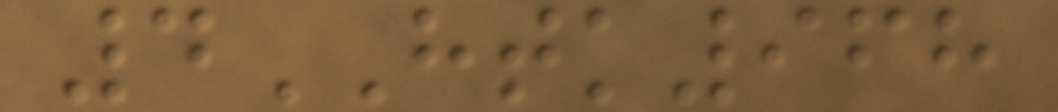4HTK968
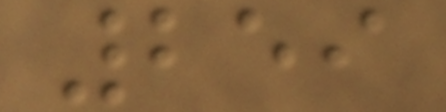259
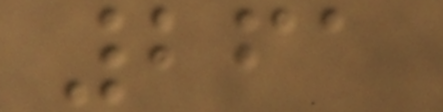261
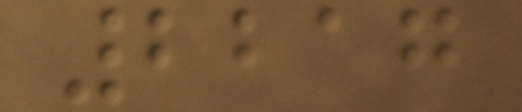2217
